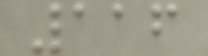116
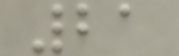21
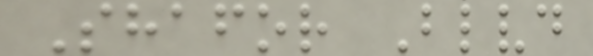Shafor Blvd
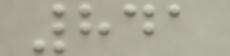841
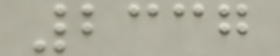2337
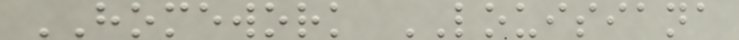HOMEWORK LOUISIANA
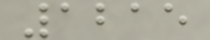1215
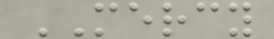MERCY
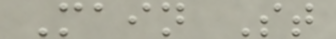Main St
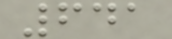641
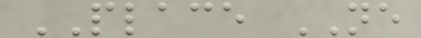PLACE NE
